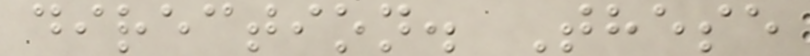direction. These
